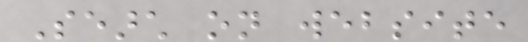Search on website
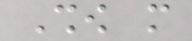Show more
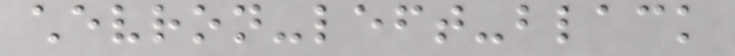chevron-left-black
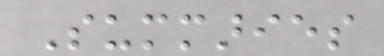Summaries
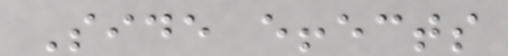Side effects
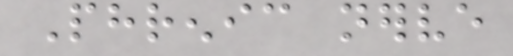Phrenic nerve
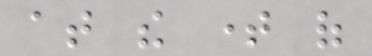at the time of
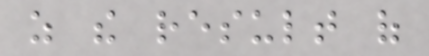as the result of
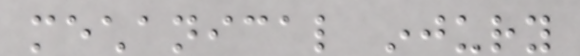mechanical injury
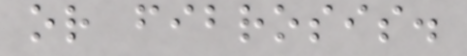or fibrosis.
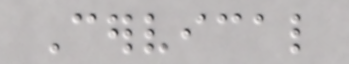Cervical
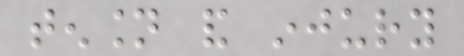tension and injury
